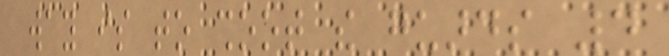way is to shoot the guards 4
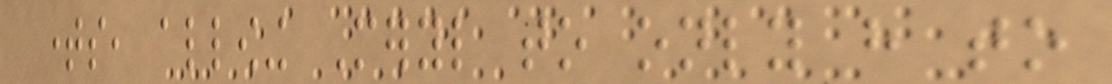times, allowing Meryl to only have to
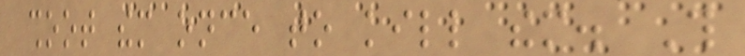shoot them once to kill them. This
